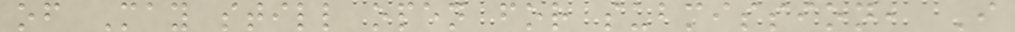of May still open for submission, I
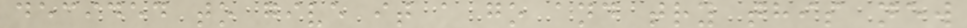decided to give it a go and try this new
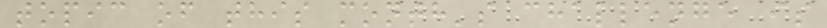topic of this month's challenge is
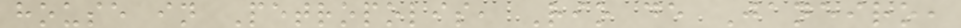house in Petropolis, Rio de Janeiro,
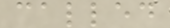called
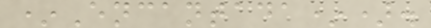*Encantada*).
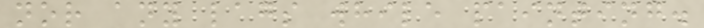nor any lags while painting.
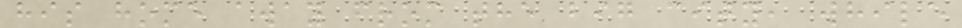his home away from the big city, while
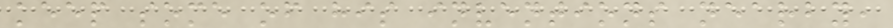keep some of his inventions nearby,
